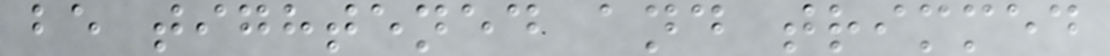be tightened and trimmed
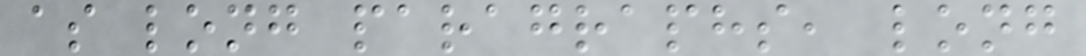as long paragraphs, long
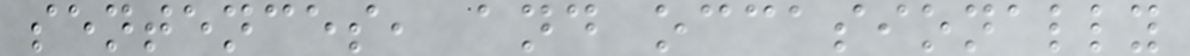sentences, and occasionally
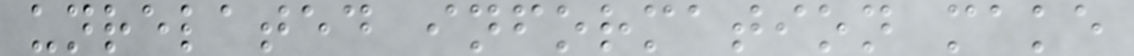unrelated information make
